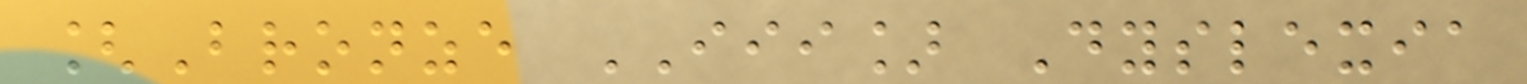[Bronze III] Dyslexia
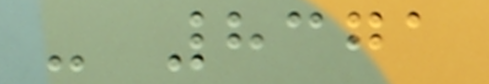- 8371
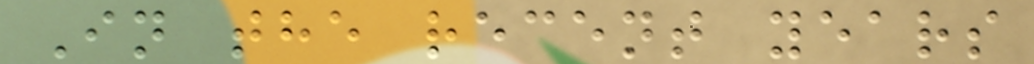In the recent years
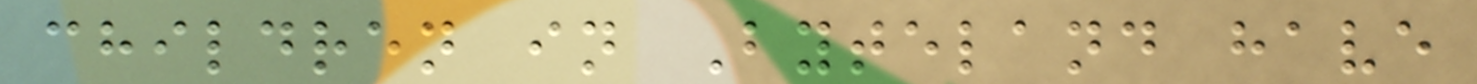children in Byteland have
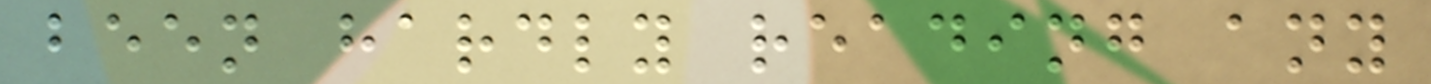been hardly reading any
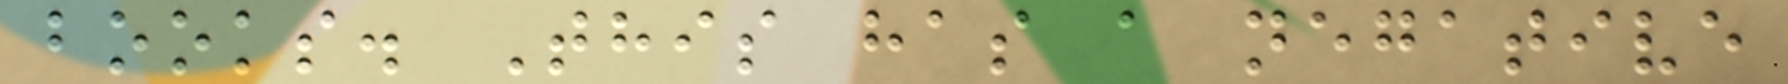books. This has a negative
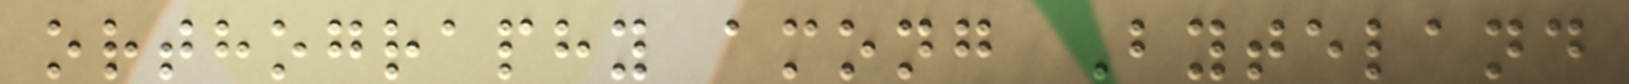orthography among Byteland
